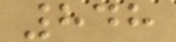848
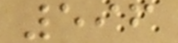596
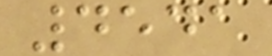4541
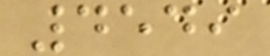4549
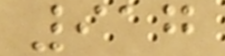917
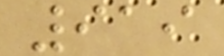919
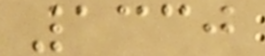1330
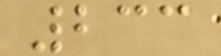233
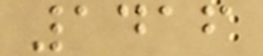1416
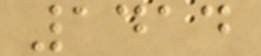1414
